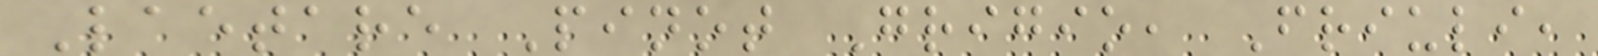Laetare Pinot Grigio, Friuli,
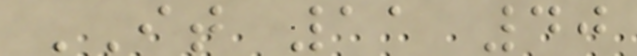IT 11 40
